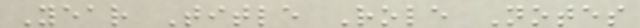Year Title Role Notes
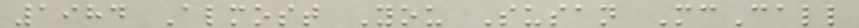1984 Almost You Susan McCall
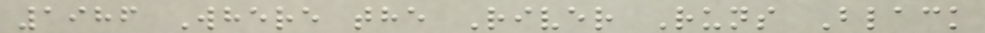1986 Where the River Runs Black
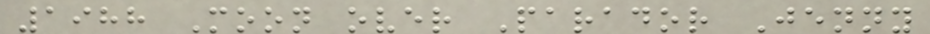1988 Moon over Parador Jenny
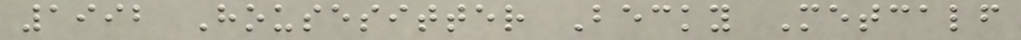1992 Housesitter Becky Metcalf
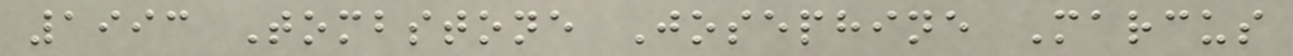1993 Tombstone Josephine Marcus
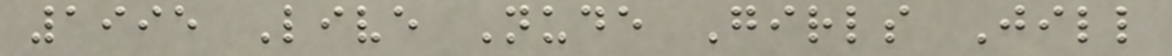1995 Live Nude Girls Jill
